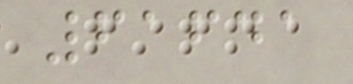61641
